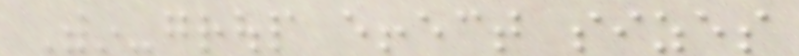Within-group effect sizes
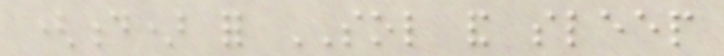(d) for SOL and sleep
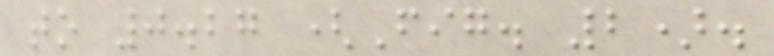to 0.27 (Fig. 2).
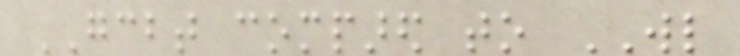GCBT compared to WL
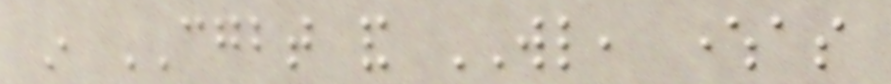in CGBT and WL, whereas
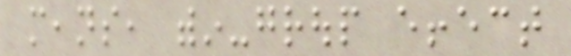means, within-group effect
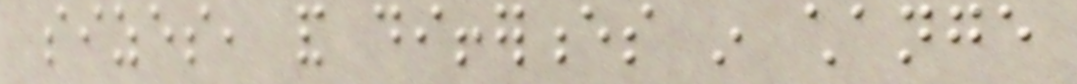sizes, and differences in change
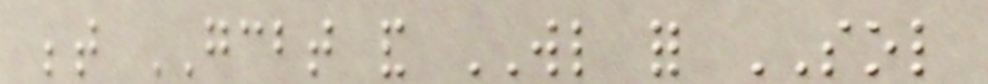between GCBT and WL for SOL
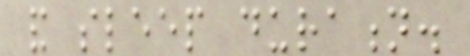and sleep duration.
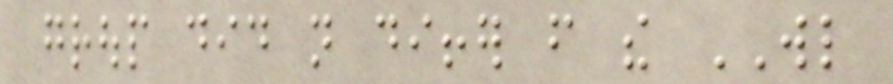group did not differ from the WL
